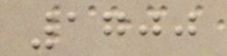1700
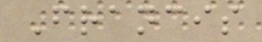Francis
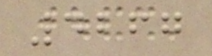4267
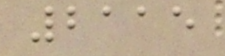2115
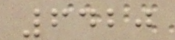6420
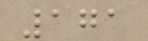171
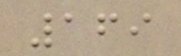169
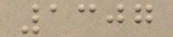1307
